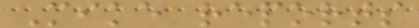Mike reports
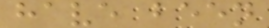have been
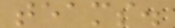teams.
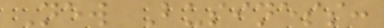New Business:
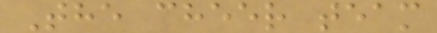The cheer team
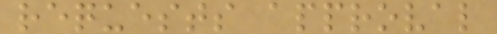requests approval
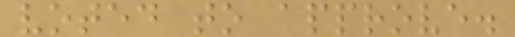voted to approve.
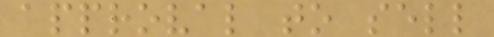approval to sell
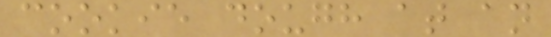cookie dough at an
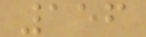156
